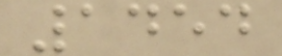1454
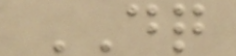DQ
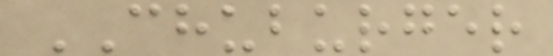CHUBURGER
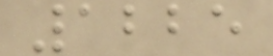1225
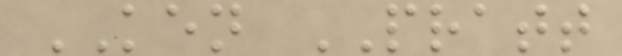KEN PRATT
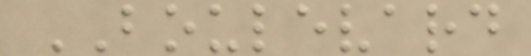BOULEVARD
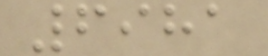6981
